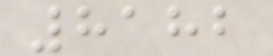8182
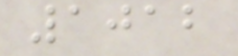1012
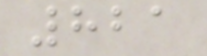821
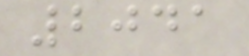2041
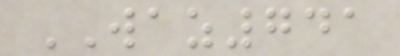WAZ741
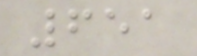651
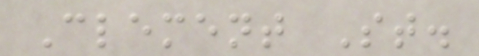Clement St.
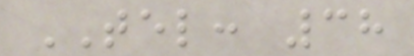TEL: 38
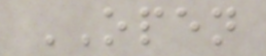OPEN
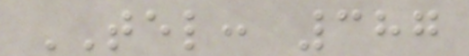TEL: 387
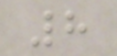8
